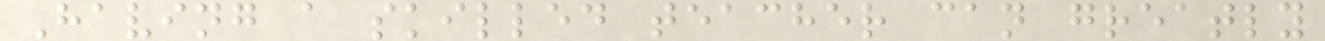Having a skilled teacher can greatly
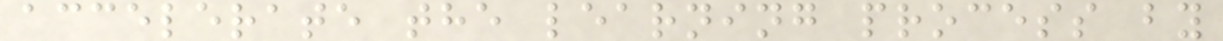accelerate the learning process by
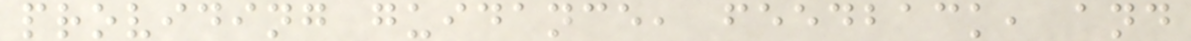providing guidance, feedback, and
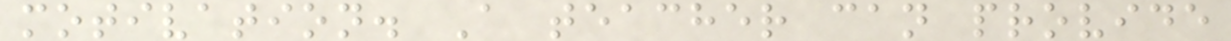motivation. A teacher can provide
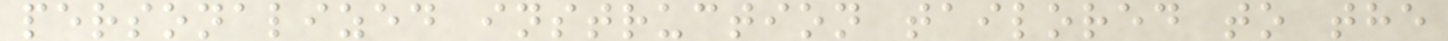personalized instruction tailored to the
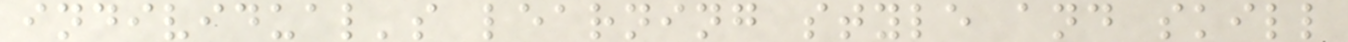individual's learning style and skill
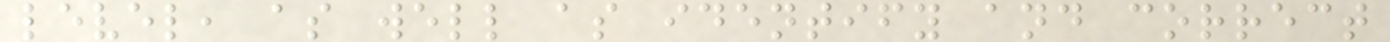level, as well as identify and correct
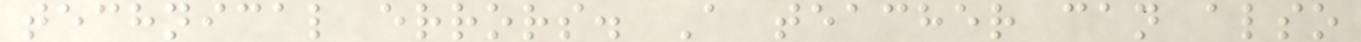technical errors. A teacher can also
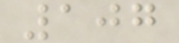107
